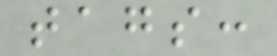tags:
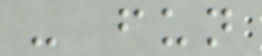- fun
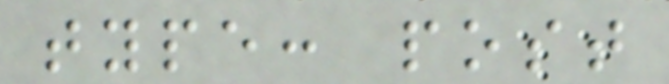type: post
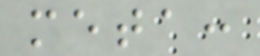meta:
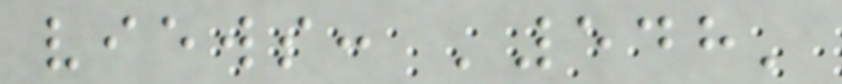views: '548'
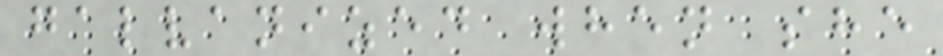galvanized when she
